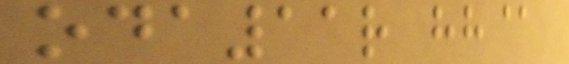oda11r hh@
